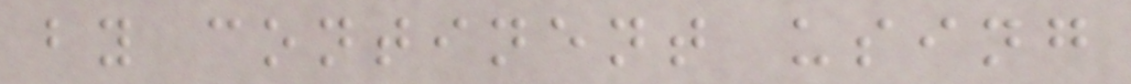by continent using
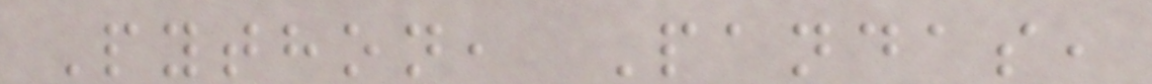Python, Pandas,
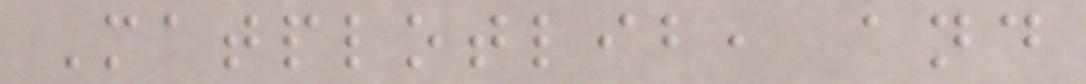Matplotlib, and
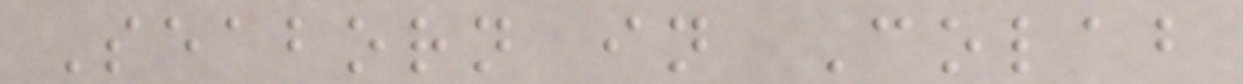Seaborn in Colab
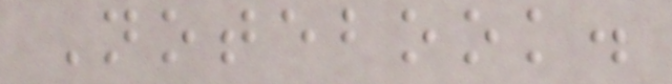Notebook.
